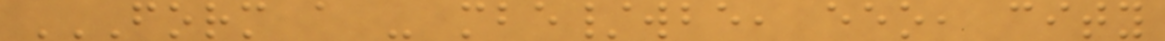FORM A - MBE/WBE, EEO, CITY
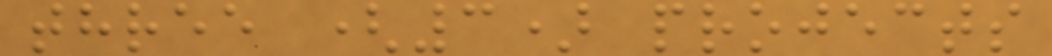three (3) projects
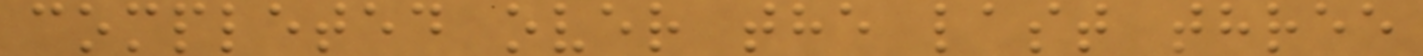completed over the last three
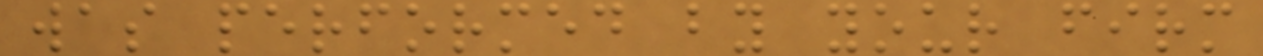was performed by your firm
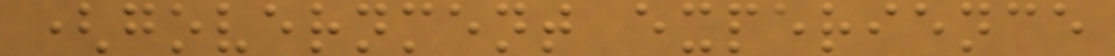(government experience
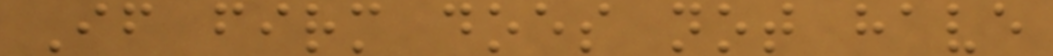If firm does not have
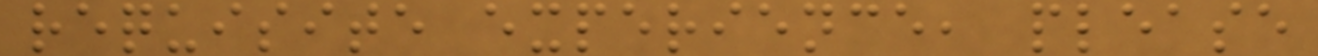requisite experience, please
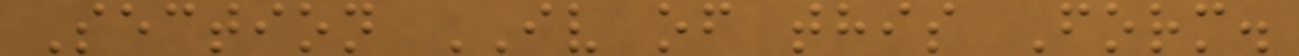Section IV of this Form.
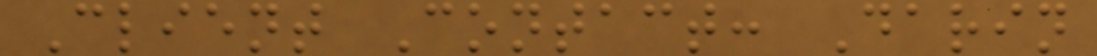Client Contact: Darin
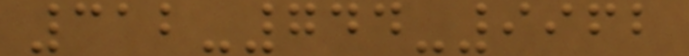312-744-9962
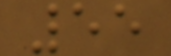55
